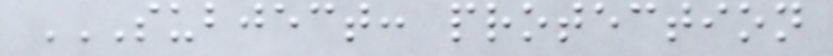SUBJECT: PROTECTION
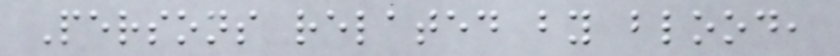Persons related by blood,
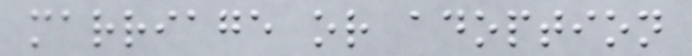marriage or adoption
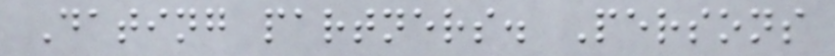Dating partners. Persons
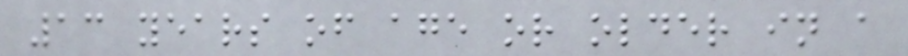13 years of age or older in a
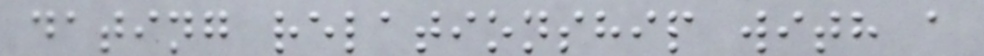dating relationship with a
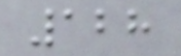128
